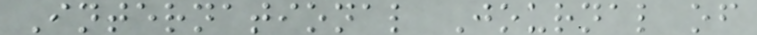International Journal of
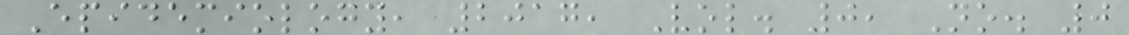Epidemiology, 2017, Vol. 0, No. 0
